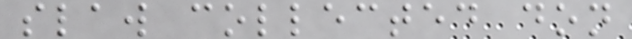slaw collected don
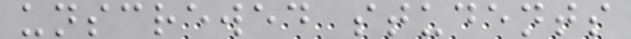unscrewed students
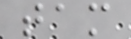tam
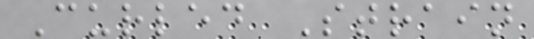Curled Strain
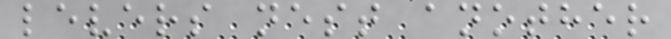levers nest another
